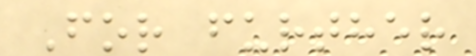For further
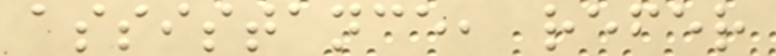assistance, refer
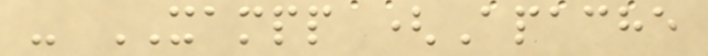- XAMPP (Apache
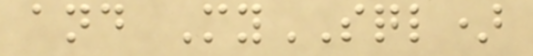and MySQL)
